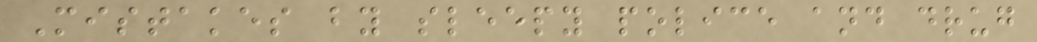Mistakes by sleepy police and drug
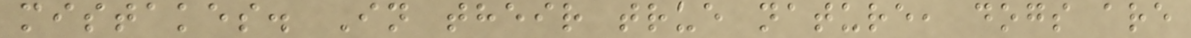mistakes. In their true nature, dogs are
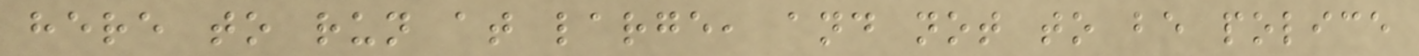here to run at large, and not to be police
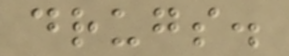drugs.
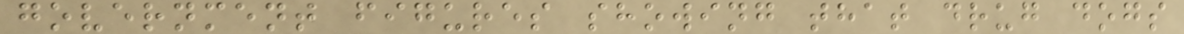government figures showing that drug dogs
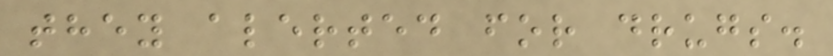they alerted for drugs.
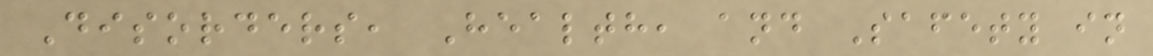Disorders, Health, and Safety in
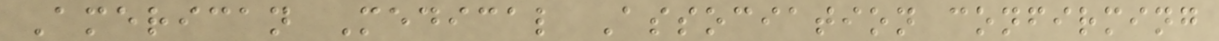American Medical Association confirming
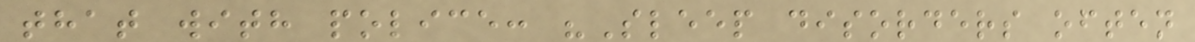that with police: "Sleep disorders often
